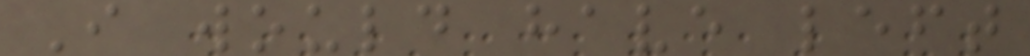I would have left
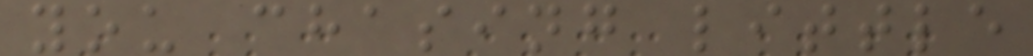you chasing little
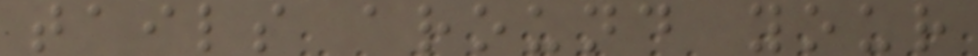tails around your
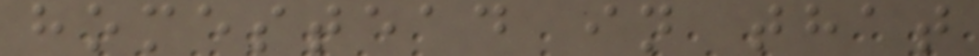homestead in that
